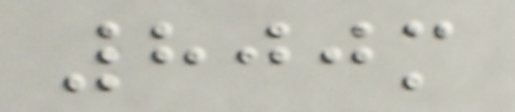800m
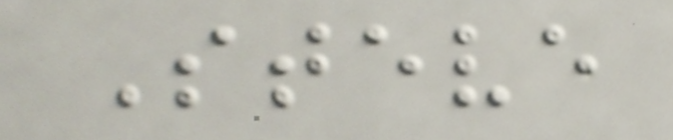Steve
